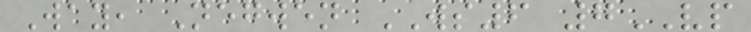Way, Negwen WS6 7VP
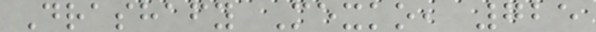Drashafy Mexko, 725
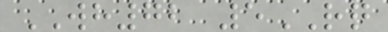WH72 5RQ
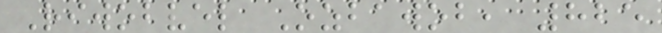Riwobvel Ozbawob, 825
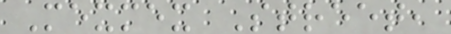Mexmex Street,
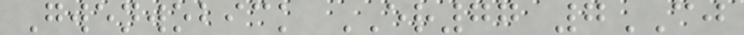Gwenwobick ER77 7CJ
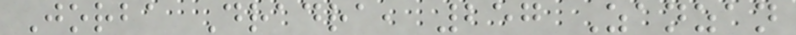Jorba Dradra, 257 Zanzan
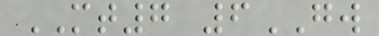MT7 6GW
